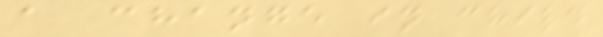a change in child
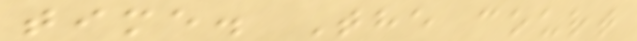time. The court
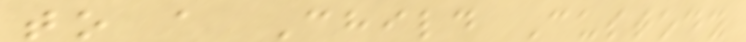to a Child Custody
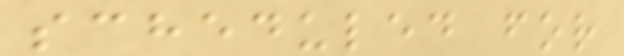scheduled for
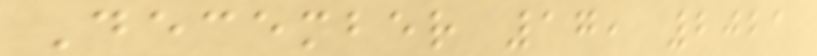December 17, 2021
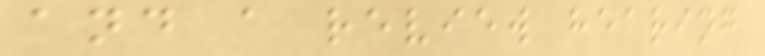and a review hearing
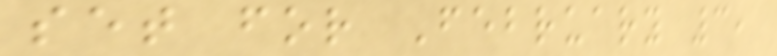set for February 3,
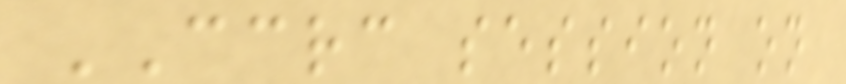CCRC session on
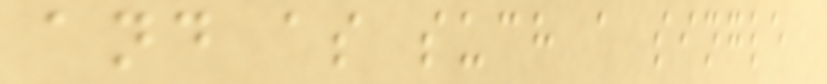and as such a single
